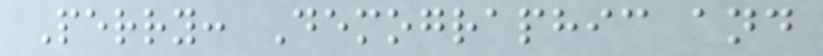Perry: Demographic and
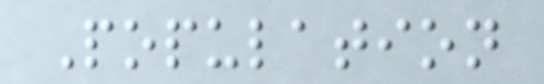Population
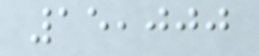15,000
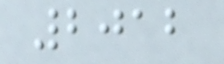2012
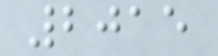2015
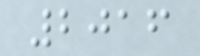2016
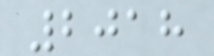2018
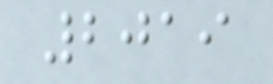2019
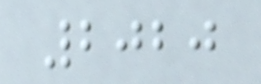2020
